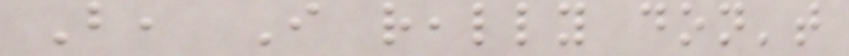But, I really don't
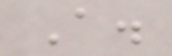A.
